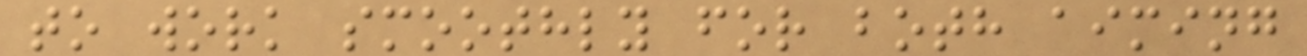to work smoothly for both aiming
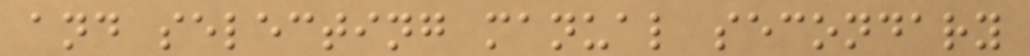and selecting manual secondary
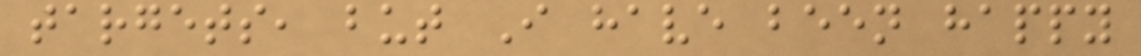targets, but I have been happy
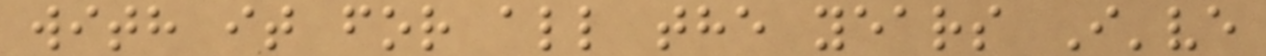with it for all the years I've
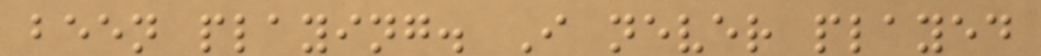been playing. I never played
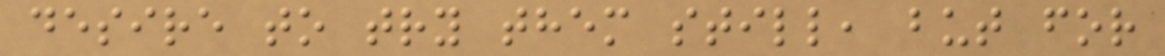desire to try them still, but for
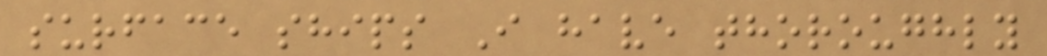surface ships I have thoroughly
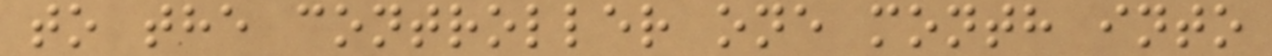to the controller one month into
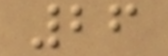26
